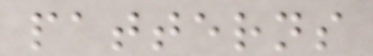patterns
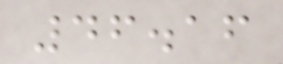46.16
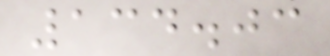134.03
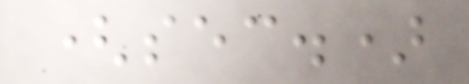(sec.)
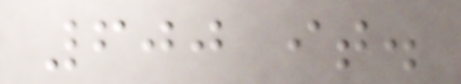600 it.
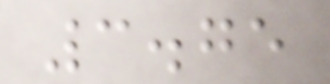3.75
